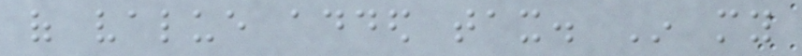of value added tax. In my
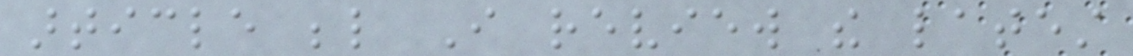article below I review the latest
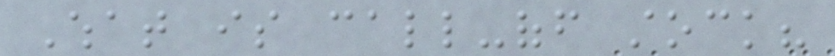What is call-off stock?
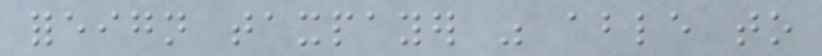foreign taxpayer was able to
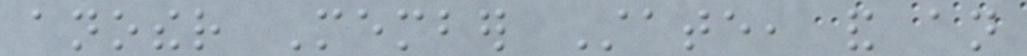another Member State, and an
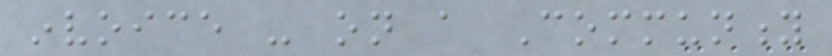invoice - on a Community
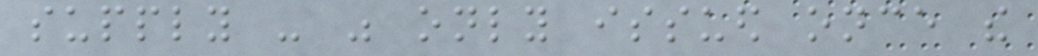supply - was only issued once the
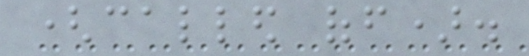(called off).
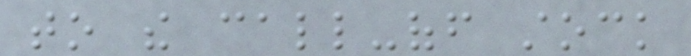to the call-off stock
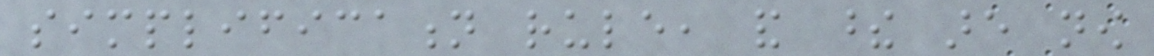simplification rule, and these are now
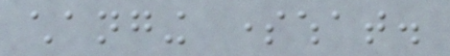changing somewhat.
